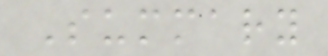Summary
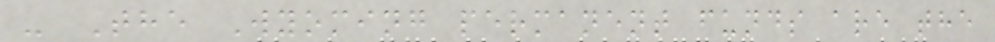- The Wyoming permanent funds are the
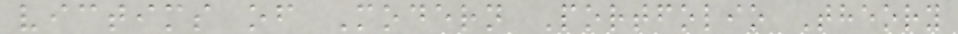victims of Modern Portfolio Theory
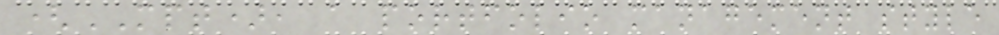(MPT), a portfolio management style
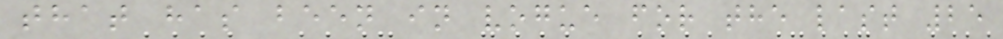that has been in vogue for the last 25
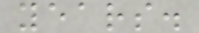years.
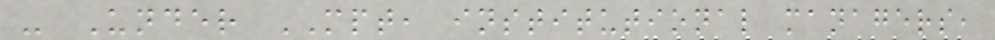- Under MPT, institutional managers,
